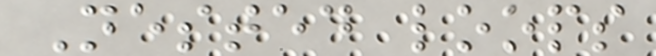Nested loops
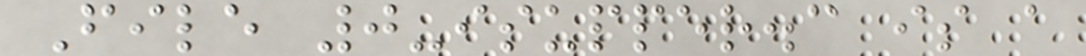File 0-isupper.c is a
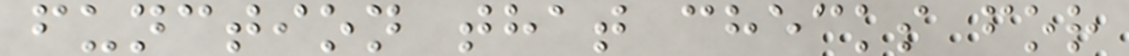function that checks for
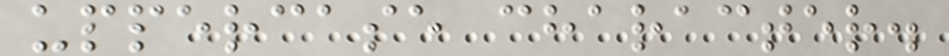uppercase character.
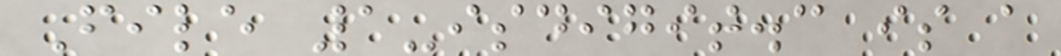File 1-isdigit.c is a
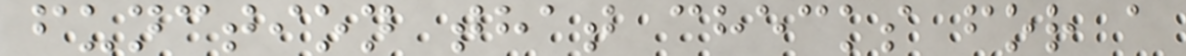function that checks for a
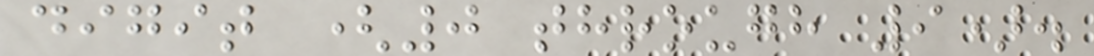digit (0 through 9).
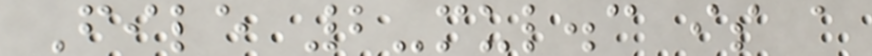File 2-mul.c is a
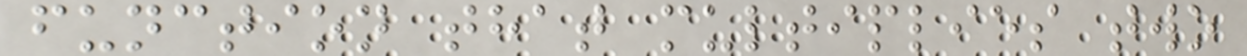function that multiplies two
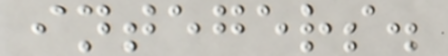integers.
